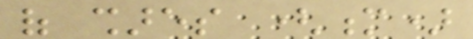of shares (m)
